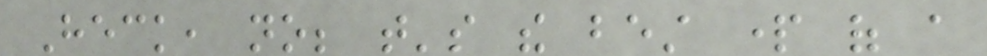Heck, no; that's the best part of a
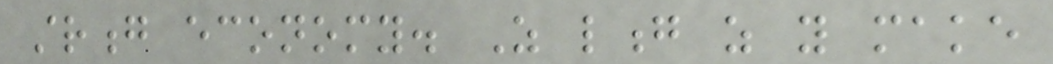strong economy. As long as you make
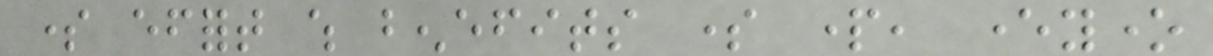some effort which benefits some part, everyone
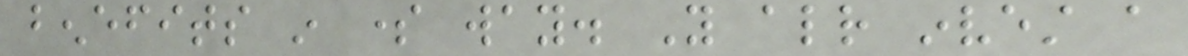benefits in some way. You already invest a
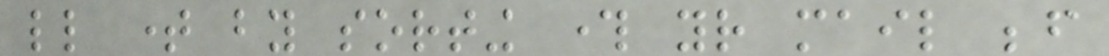little time by sorting through your mail before
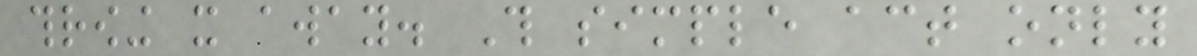throwing it away. This simple act only
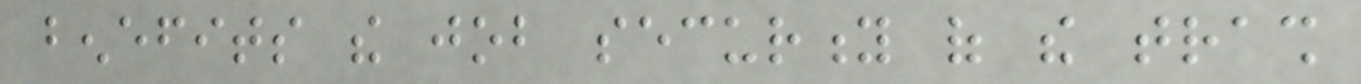benefits the job security of the trash
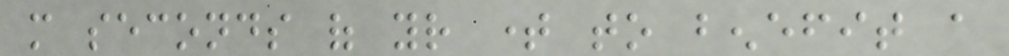more seconds of your time to benefit a
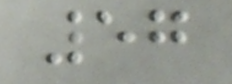57
